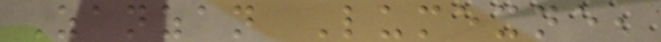Zanzan Lumexne,
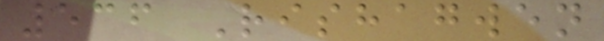536 Rishagwen
